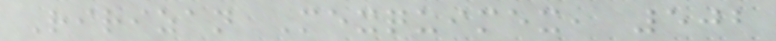Ririzan Mexquimex, 502
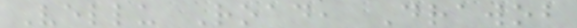Vellu Road, Drawob
